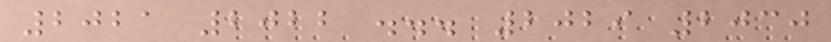2021 2022 ... 2029 2030
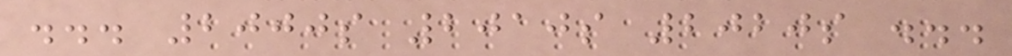... 2000s 2010s 2020s ...
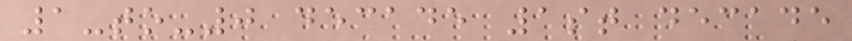1-to-0 decade 1st decade
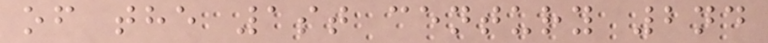of the 1st century 2nd
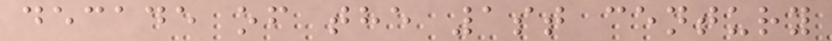decade of the 1st century
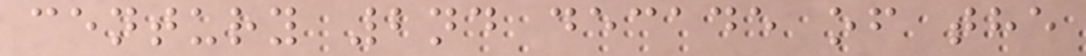century 2nd decade of the
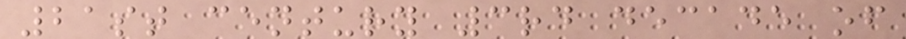21st century 3rd decade of
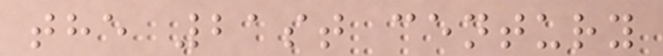the 21st century
